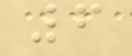6
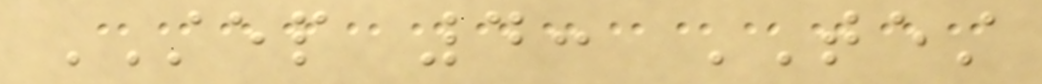STEP 4: TEST
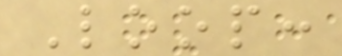Loop:
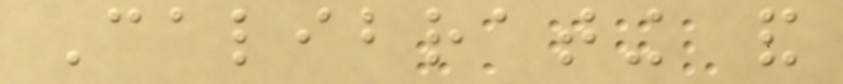Calibrating and
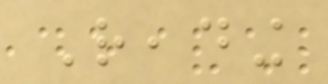Reading
